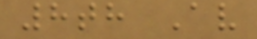8th Av
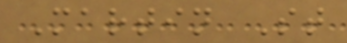Martin St
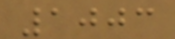1003
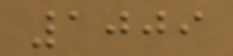1009
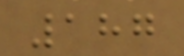187
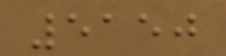5150
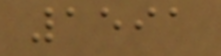1591
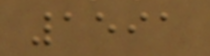1591
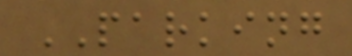PARKING
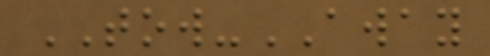TOW-AWAY
